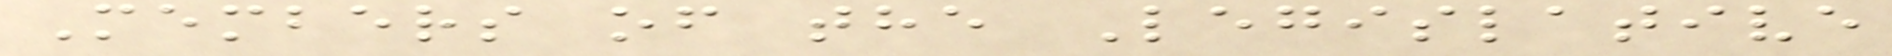Members of the Legislative
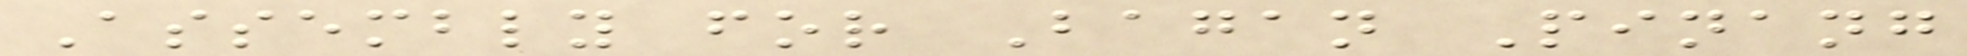Assembly for Bagan Pinang
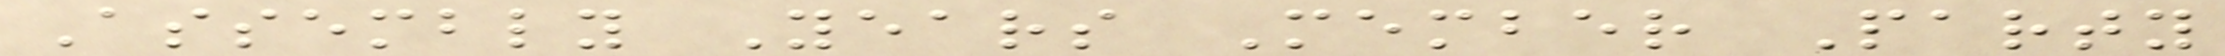Assembly Years Member Party
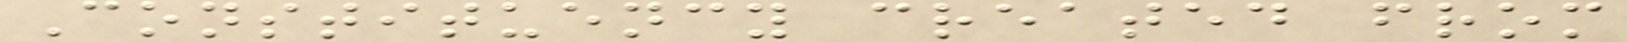Constituency created from
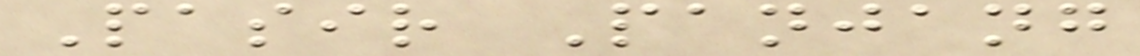Pasir Panjang
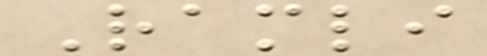Ramli
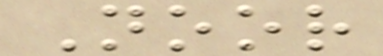Noor
